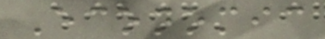Economic
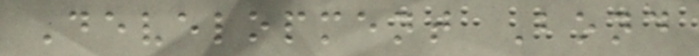Development Bond
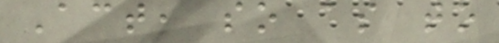Act, so as to
